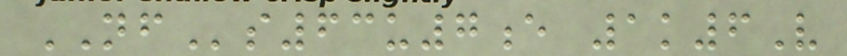NFs63u7e 1k6V
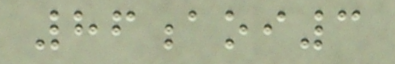86aoi3
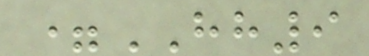=HH9
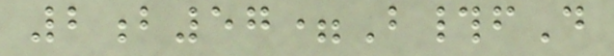2b57=B#fD
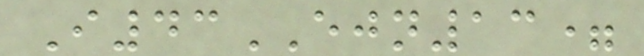I43EJN13=
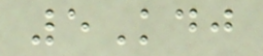5Kdj
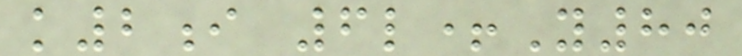k2i 6l+Y80
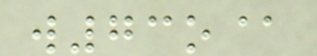w73o@
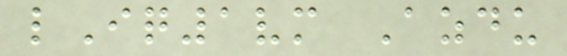lIq1vm Azdu
